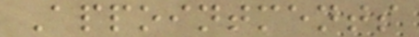Appointments
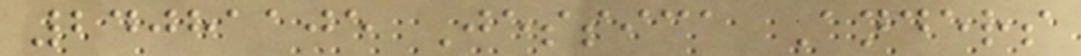24081105 Jessica Anders
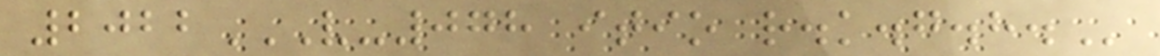2022V-078 ITIO R.K.G.H.
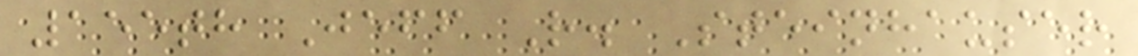155th Jeff R. Steinhauser
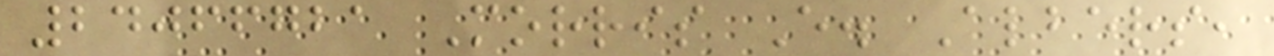24066721 Morris E. Albers,
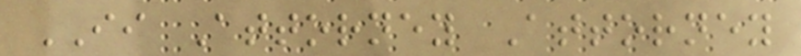II Attorney Attorney
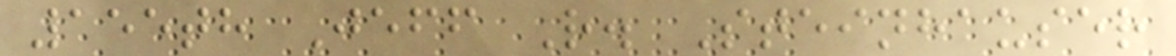155th Jeff R. Steinhauser
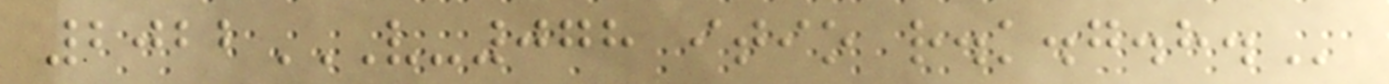2022V-078 ITIO R.K.G.H.
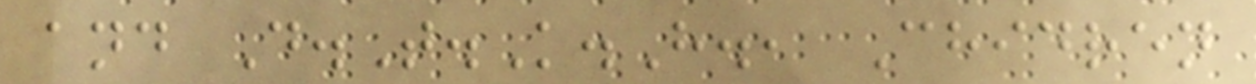and D.T.K.H., Chidren
